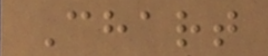Chart
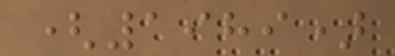(1989)
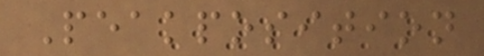Peakposition
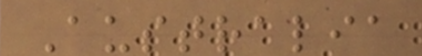Australia
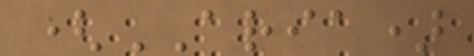(ARIA)
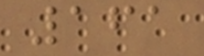161
